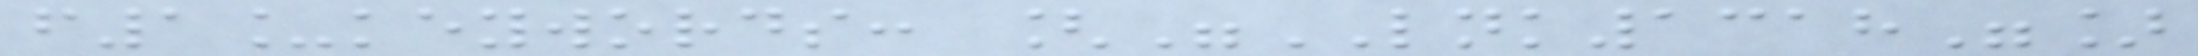f1_keywords: ["LNK1318"]
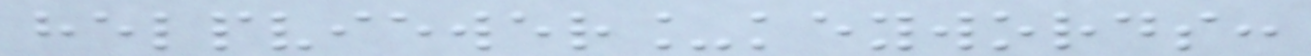helpviewer_keywords:
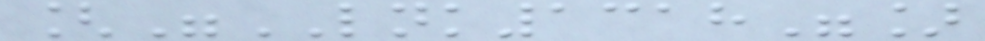["LNK1318"]
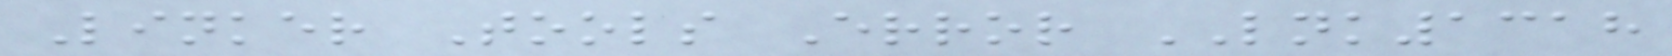Linker Tools Error LNK1318
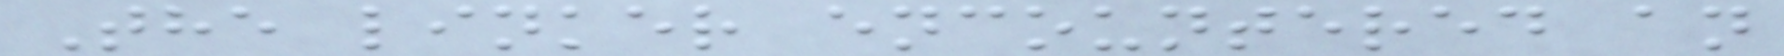The linker encountered an
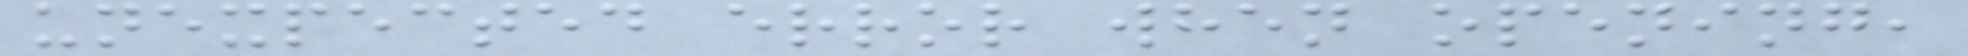unexpected error when opening,
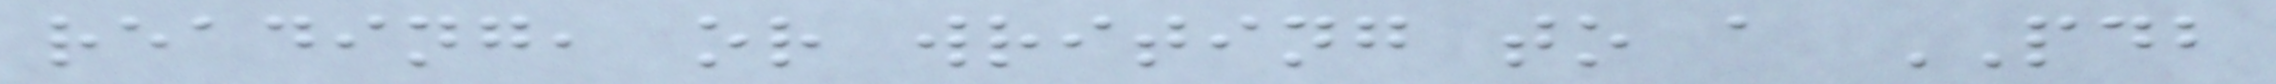reading, or writing to a PDB
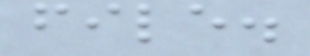file.
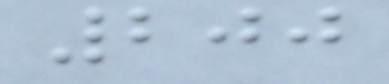200
